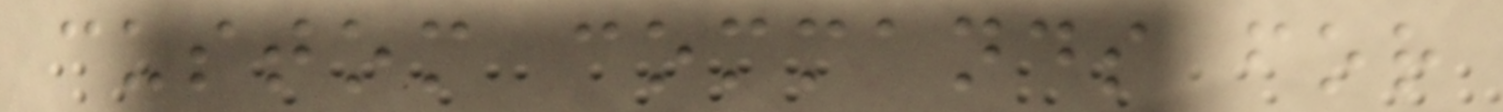custom commands for
